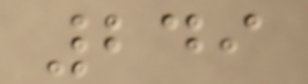249
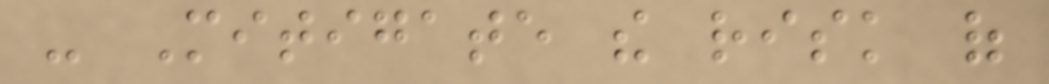- Mitigate the risk of
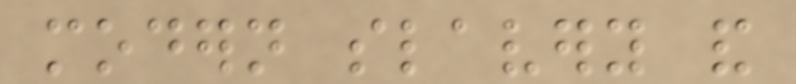modern slavery and
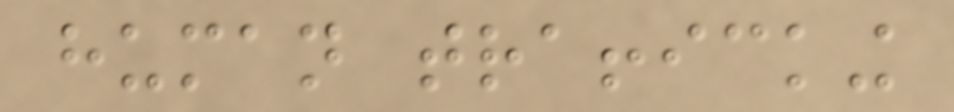human trafficking
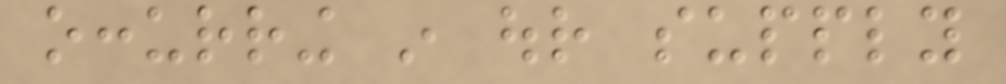occurring in our supply
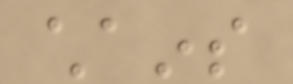chains
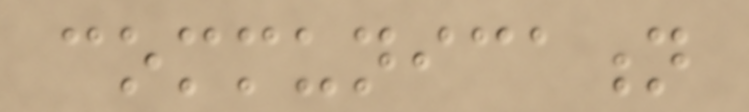communication
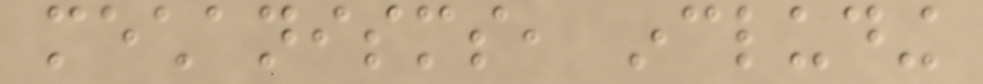mechanisms, including
